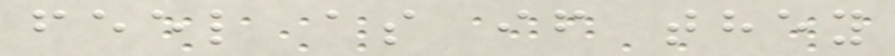feel as if they
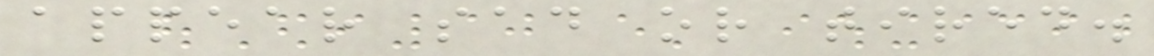appear sad or tired.
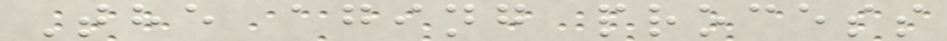The aging process
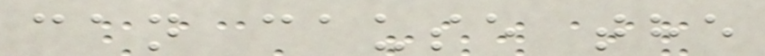can cause the
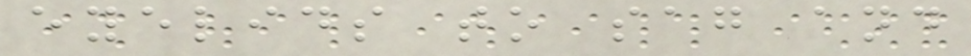eyelids to sag and
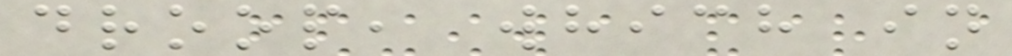droop, which in
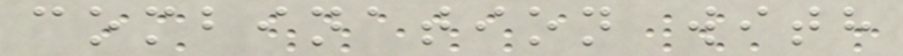combination with
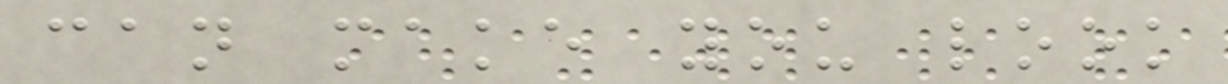can make you look
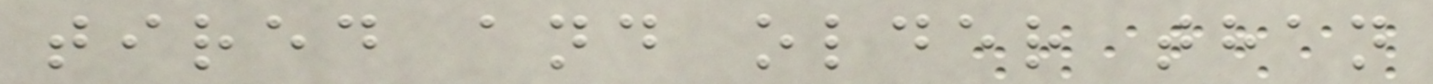tired and older than
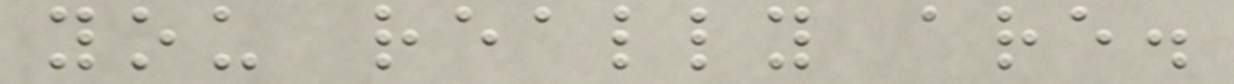you really are.
